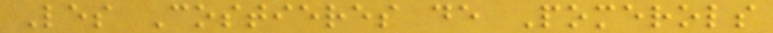Les Costieres de Pomerols
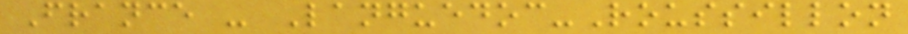France - Languedoc-Roussillon
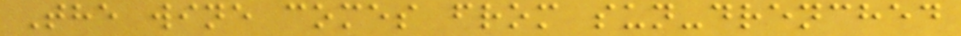The wine comes from sun-drenched
